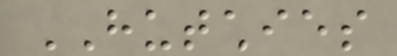HUTCHIES
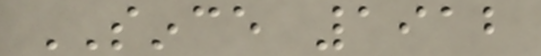SINCE 1912
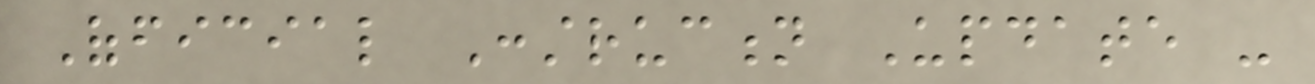Official Construction Update -
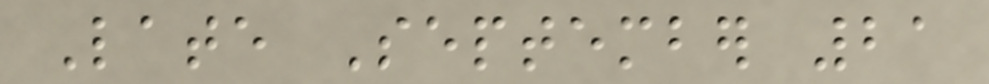Late September 21
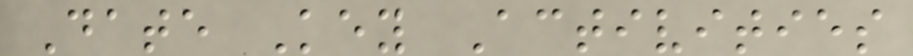Date Key Activities
